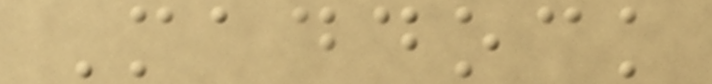Maddock
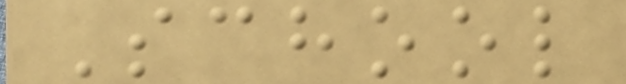School
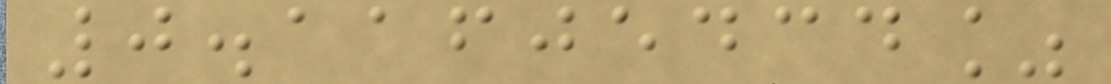0.11605434%
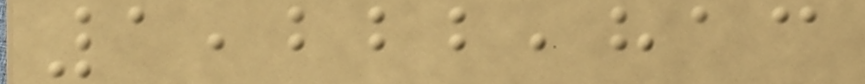1,222,813
